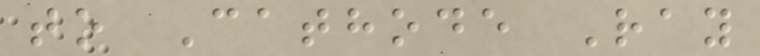to Cathode Ray
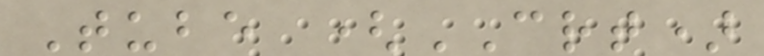Tube (CRT)
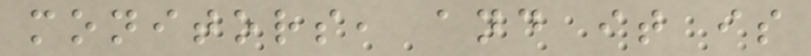monitors, and it is
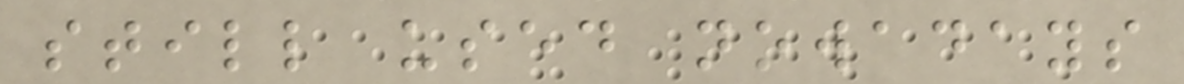still used nowadays
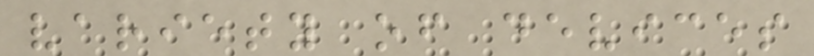variety of devices
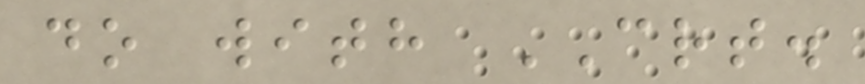do with CRT.
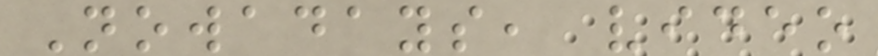Nowadays, video
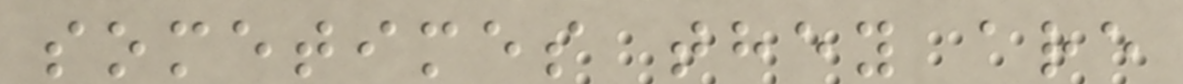sometimes they are
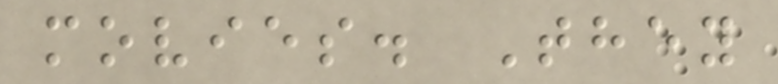movies. They
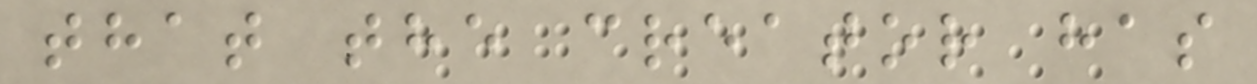that the creator has
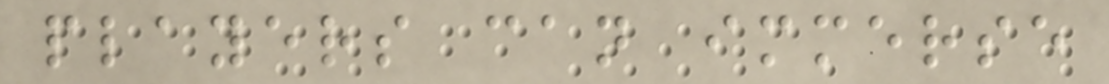players can immerse
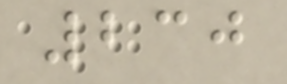230
